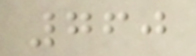760
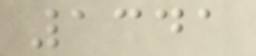1341
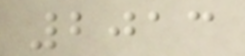2013
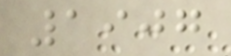1907
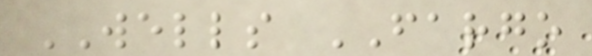WELLS FARGO
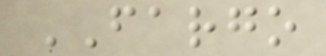FARGO
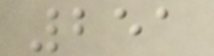251
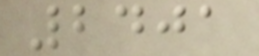2401
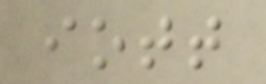iott
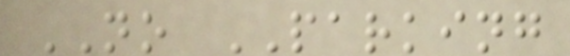NO PARKING
